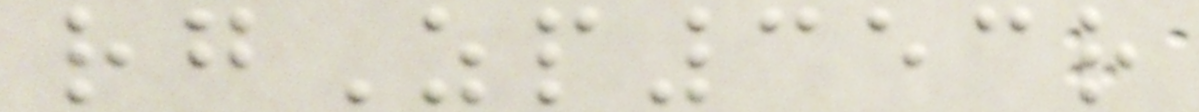rgZp353r
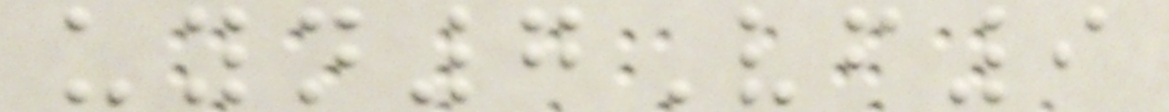uyn7Vf9
